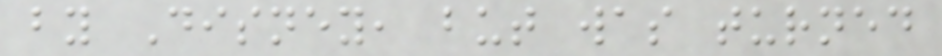by Disney, but was turned
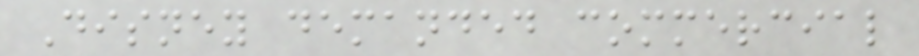Disney demanded commercial
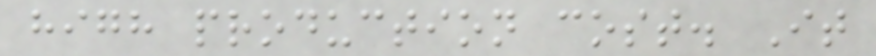high production cost. It
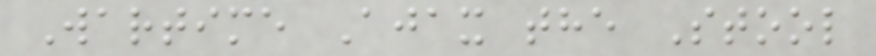Wartime Ajax the Stool
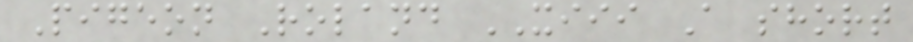Pigeon Roland XIII A short
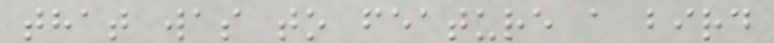that was to feature a bird
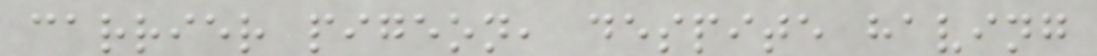carrier pigeon, despite having
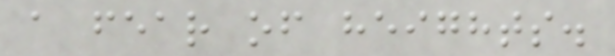a fear of heights.
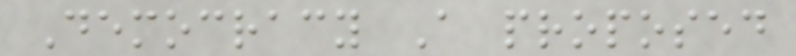Democracy A proposed
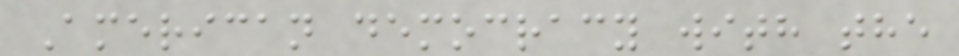American democracy with the
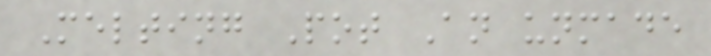Melting Pot An unmade
